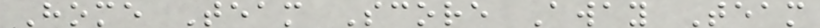Home Team Score Away Team
